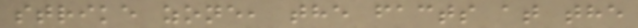strike zone, the facts at the
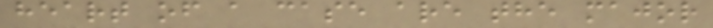heart of a case are the major
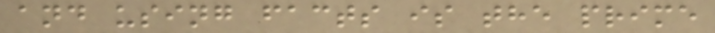and using facts is the prime
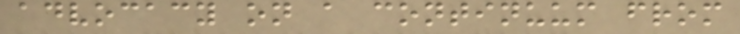advocacy on a continuum from
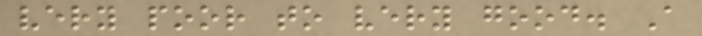very poor to very good. A
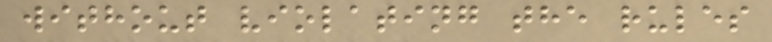without violating the rules
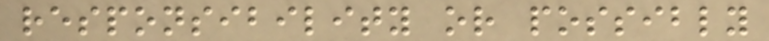responsibility or possibly
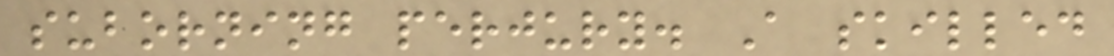suborning perjury. A skilled
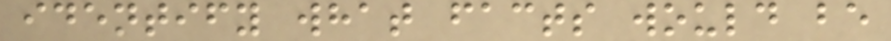identify what facts would be
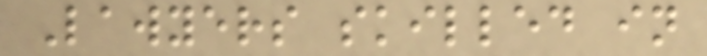Lawyers skilled in
